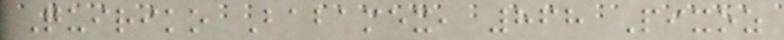Quiriko Babamex, 868 Pixoz
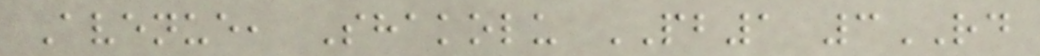Avenue, Shakolu PB1 3RD
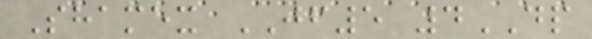Shamex JF5 4DP
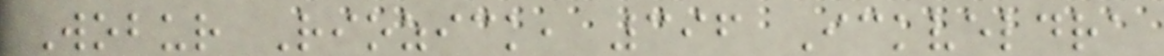Wobur Riozick, 396 Ickveldra
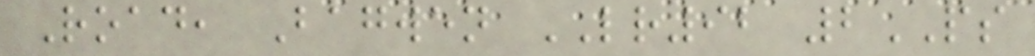Road, Bagwen LR92 2PS
